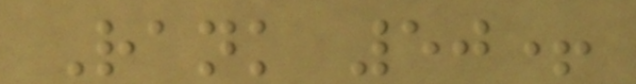Rank 50+
